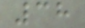38
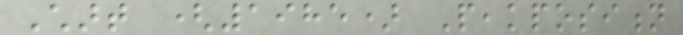Chart (1985) Peakposition
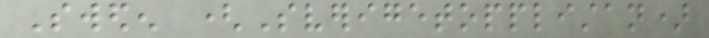Sweden (Sverigetopplistan)
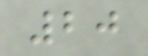20
